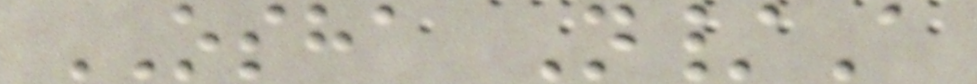OSHA N/A
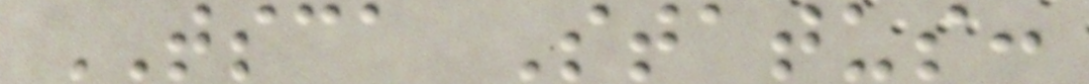TSCA Status:
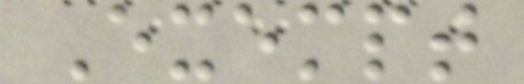Exempt
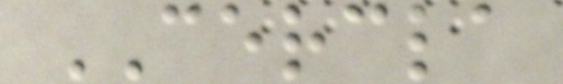CERCLA
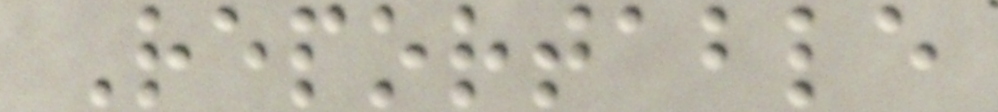Reportable
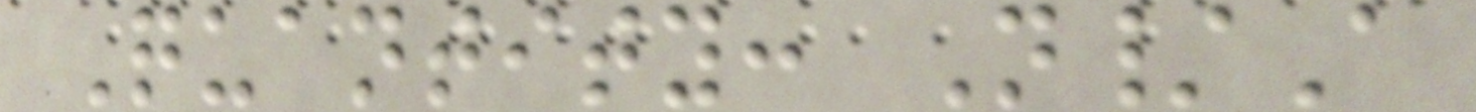Quantity: N/A
